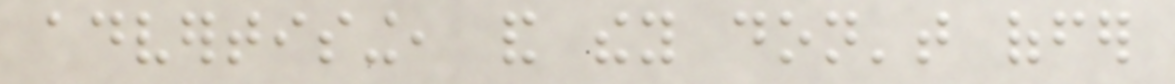advertising, and they don't offer
